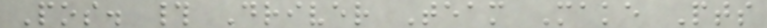Pos. # Driver Team Make Pts
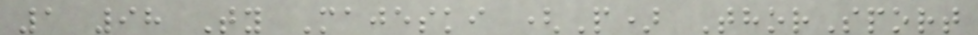1 98 Ty Majeski (P) ThorSport
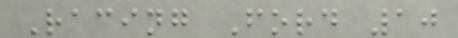Racing Ford 10
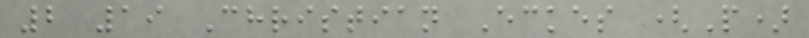2 19 Christian Eckes (P)
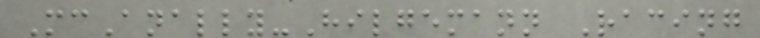McAnally-Hilgemann Racing
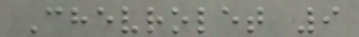Chevrolet 9
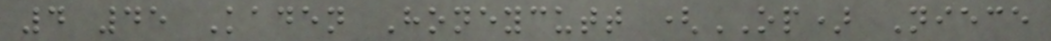4 45 Kaden Honeycutt (OP) Niece
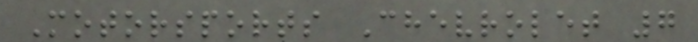Motorsports Chevrolet 7
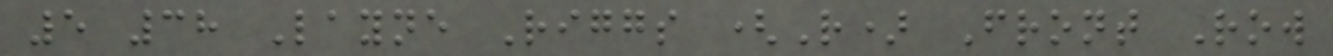5 38 Layne Riggs (R) Front Row
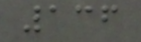136
